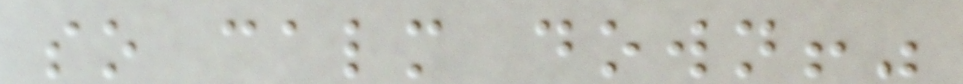so calm down!"
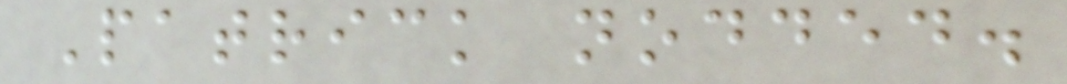Patrick nodded.
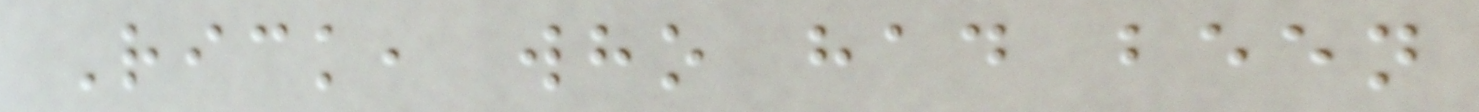Rick, who had been
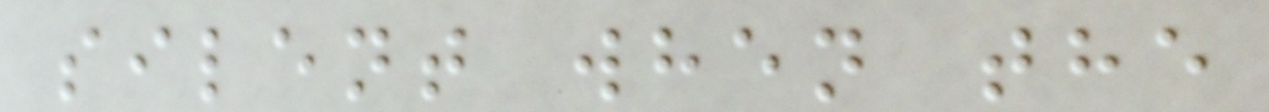silent when the
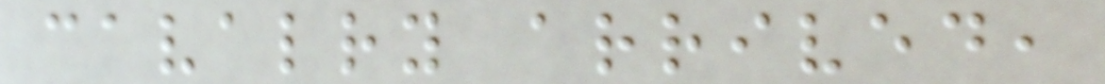cavalry arrived,
